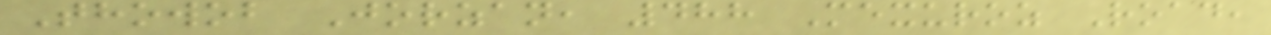Thowob Jorzan, 488 Mexuroz Road,
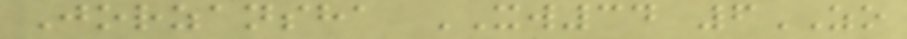Jorzansha XW34 6ZO
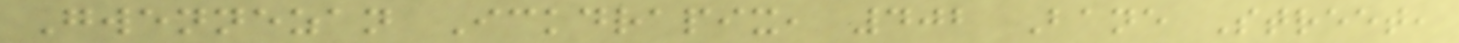Gwennezan Ickdrapix, 402 Bane Street,
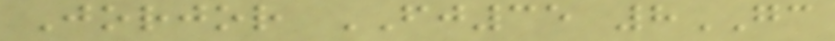Jorjor FJ35 8GC
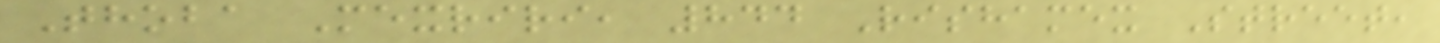Thoba Mexriri, 844 Rishamex Street,
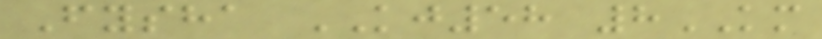Fysha KJ58 8KM
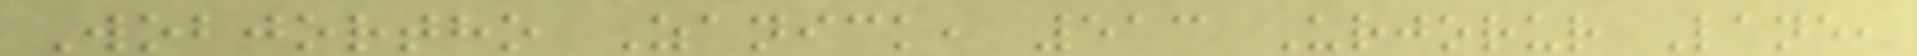Wobjortho Zanick, 513 Urjorur Lane,
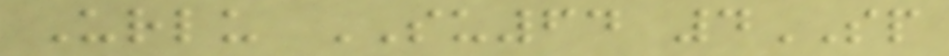Urlu SU64 4SP
